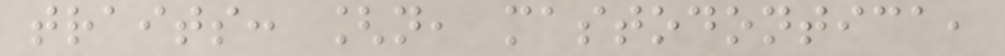traits: [n, mastodontica,
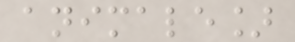animale]
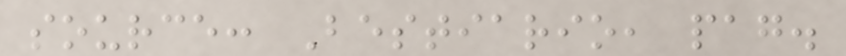source: Bestiario, pag.
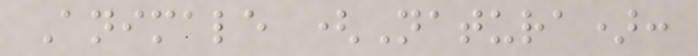Animale (Natura):
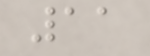11
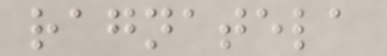ragnatela
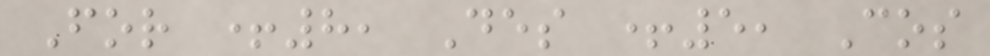For +8, Des +5, Cos
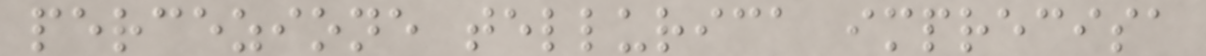percezione tellurica imprecisa
